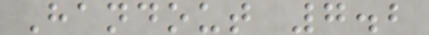Handout 7.2
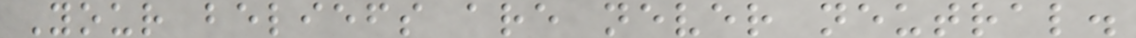Your beliefs are never neutral.
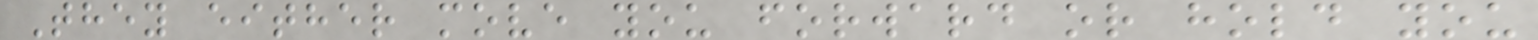They either move you forward or hold you
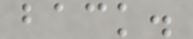back.
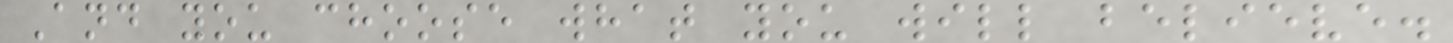And you choose what you will believe.
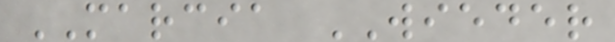MARCIA WIEDER
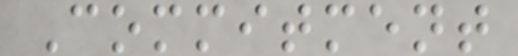Commitment
